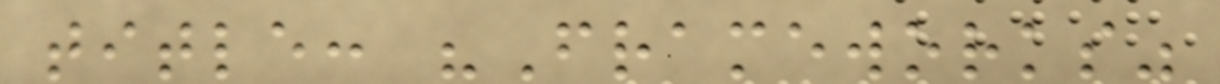title: "Frameworks"
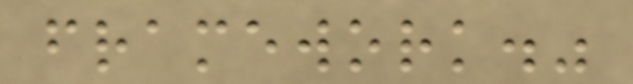framework."
